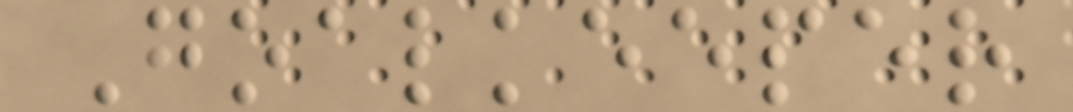Goalkeeper
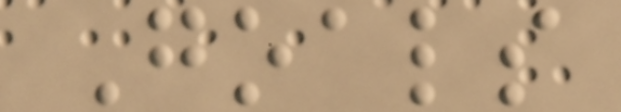Goals
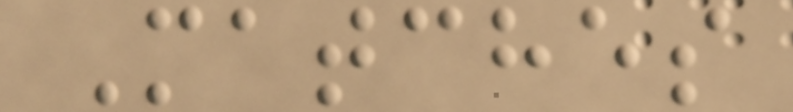Matches
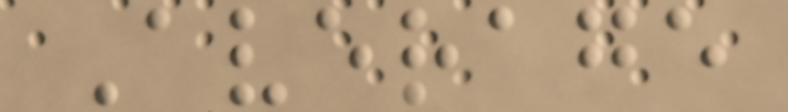Average
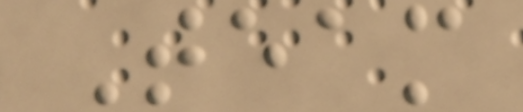Team
